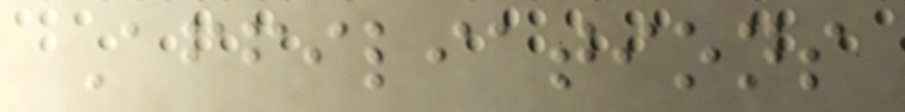Affiliations
